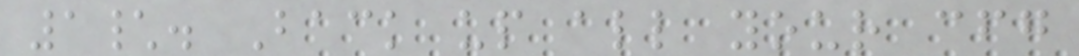1\. Back up all your cfg
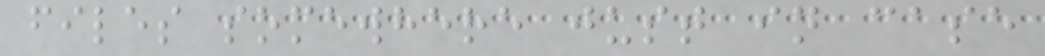files somewhere just in case
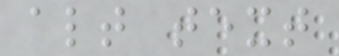alt text
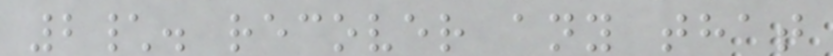2\. recover any that
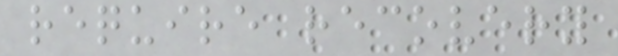require recovery
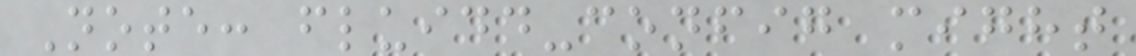Note: fluidd-config might
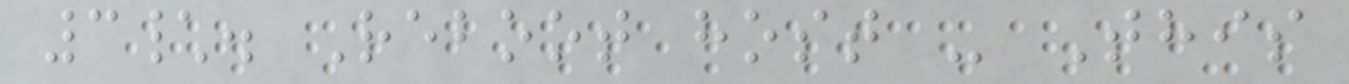3\. Reboot host - This
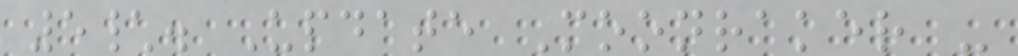5\. Update Moonraker -
